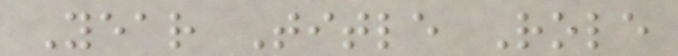Year Title Role
